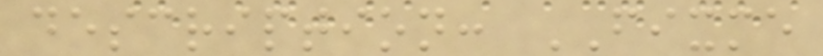description: FIXME
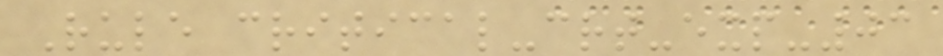Rule critical-crt-exp-03
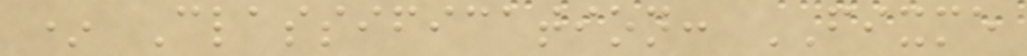* Classification: FIXME
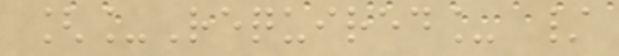[_Required_ /
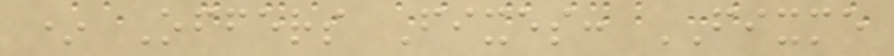* Offers Fixes: FIXME
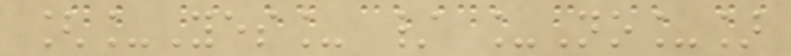[_Yes_ / _No_]
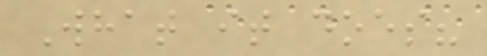What it does?
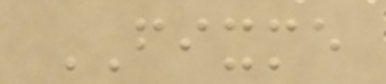FIXME
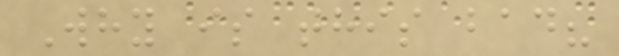Why is this bad?
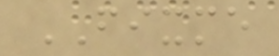FIXME
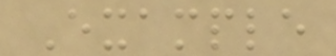Example
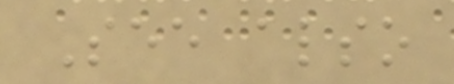See also
